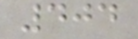404
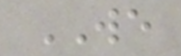WE
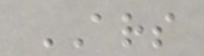ARS
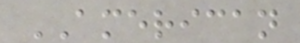AMERICAN
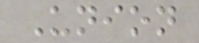Union
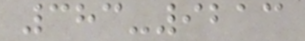383-9213
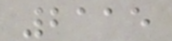2115
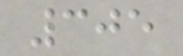305
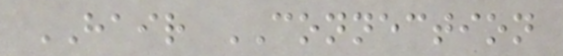HAIR CONNECTION
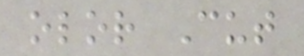olor Cut
